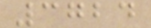3724
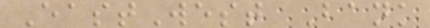EastWest Bank
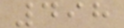498
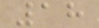18
